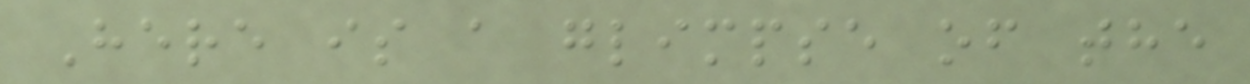Here is a glimpse of the
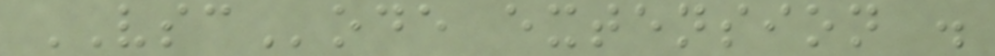VSCode extension .
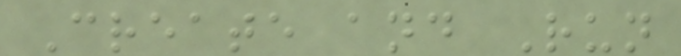Create and Run
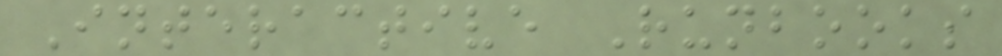Interactive Runbooks
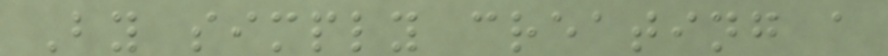By simply creating a
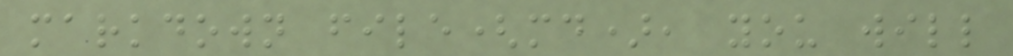markdown file(md), you will
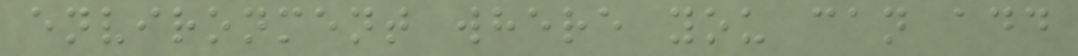environment where you can add
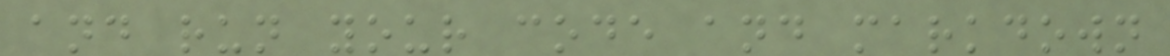and run your code and markdown
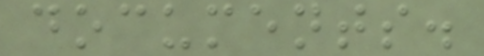documents.
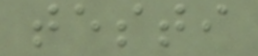testi
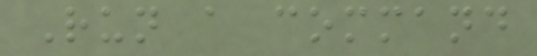Run a command
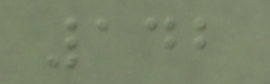142
